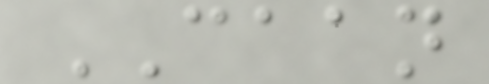CAAN
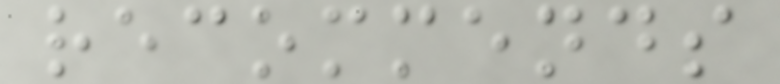recommends
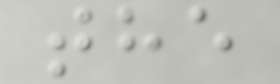the
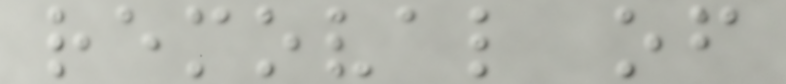removal of
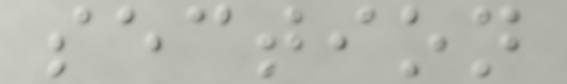section
